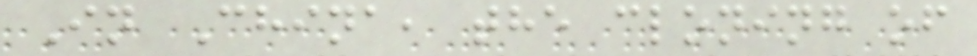In China, the cloning of
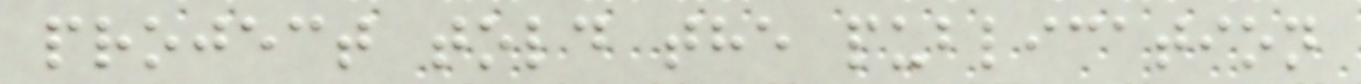project told the publication
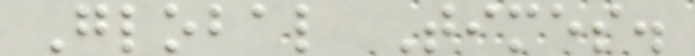Global Times.
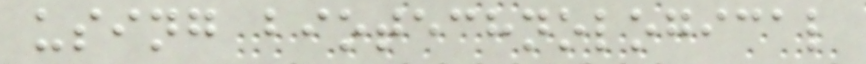using biotechnological
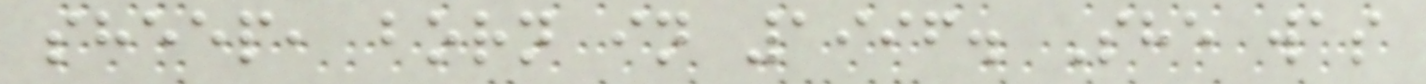sheep, born in 1996. She was
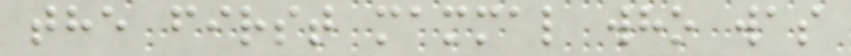the first mammal who was
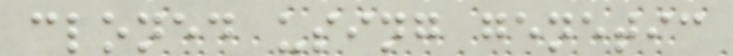cloned using genetic
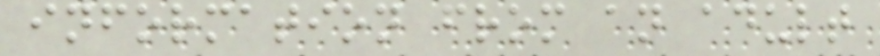information from an adult
